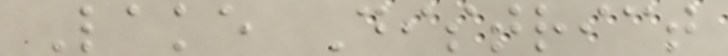Lake District
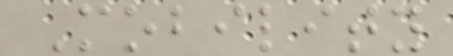Mobility
